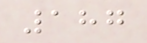187
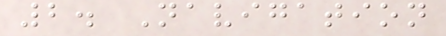2. Navigation
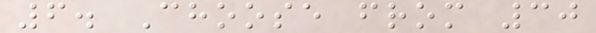6. Choose from 30
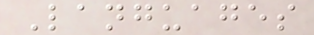Languages
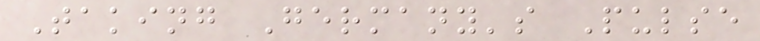Taking Germany's Pulse
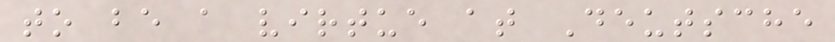to be a virtue at Deutsche
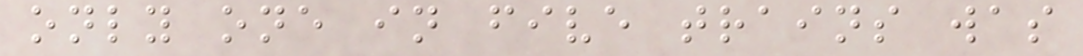only one in five trains was
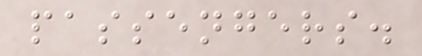passengers.
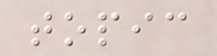topic
